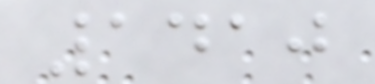1410
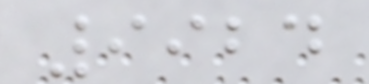9924
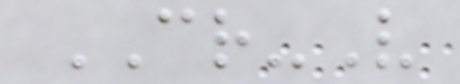CR-V
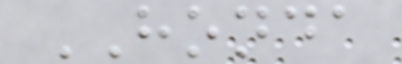HONDA
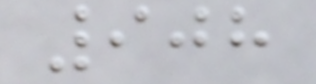908
